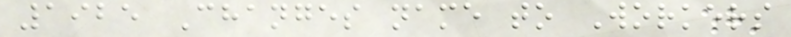1925 Changes name to Workers
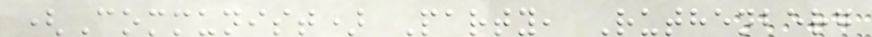(Communist) Party, Ruthenberg
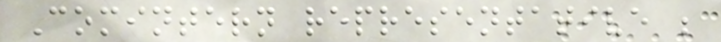Comintern representative ;
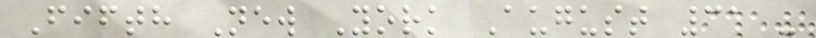Fifth New York August 31 -
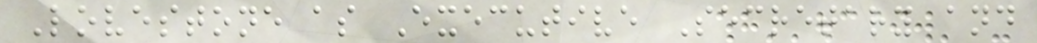Lovestone as Executive Secretary and
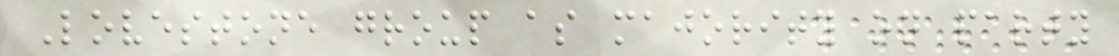Lovestone group as majority on party
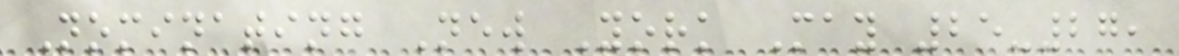Nominating New York May 25-27,
